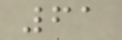61
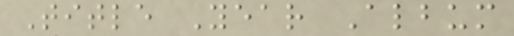Title Year Album
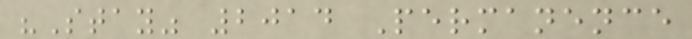"Stay" 2014 Permanence
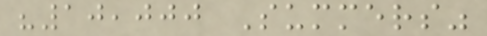"10,000 Summers"
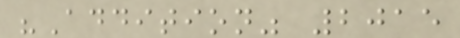"Addition" 2015
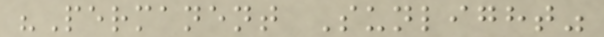"Permanent Sunlight"
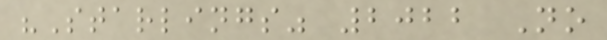"Starlings" 2022 No
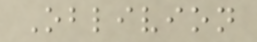Oblivion
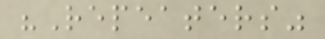"Repeaters"
